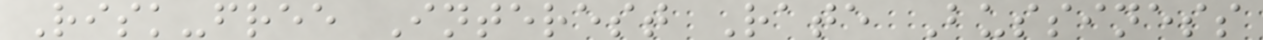Risk-free Interest Rate Bussiness
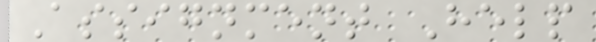Assignment Help
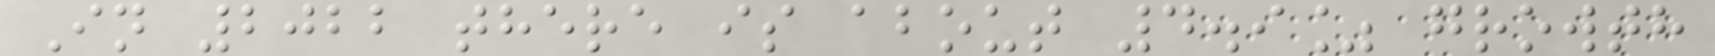In 2022 there is about 4.9% growth
